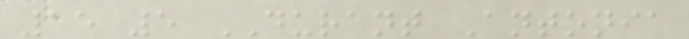15 5 DURANT Antonia
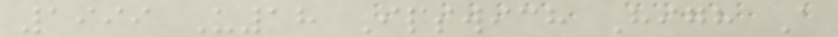1999 U18 Ipswich High A
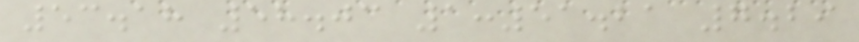53.18 58.03 1:51.21 7.29
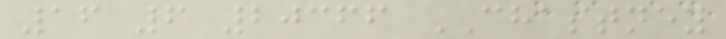16 6 20366 CHASTNEY
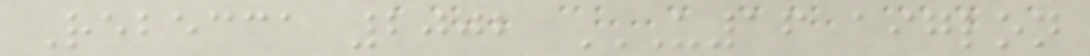Rebecca 2002 U16 AIGLON
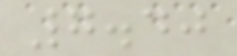7.40
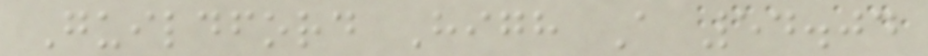Guildford High A 54.04
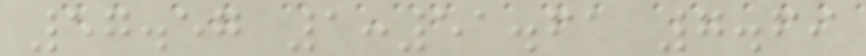57.57 1:51.61 7.69
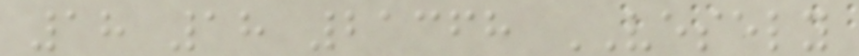18 18 21368 VESELY
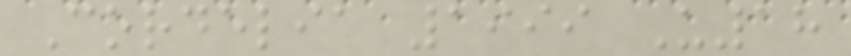Cordelia 1999 U18
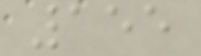155
